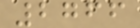2766
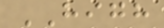HIGH
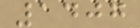1407
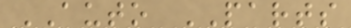AUTO PARTS
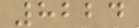8224
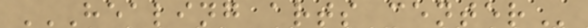HEALING ARTS CENTER
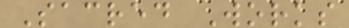Sacred Works
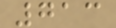713
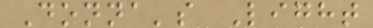Donna's Light
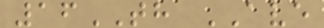16TH AVE
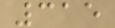315
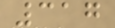317
